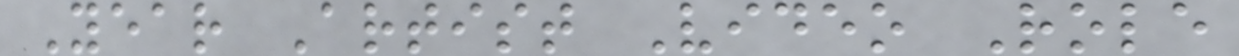Year Artist Video Role
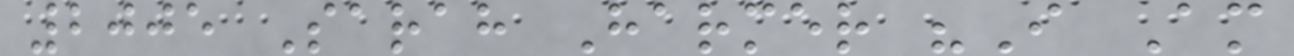2005 Sarah Harmer "I Am
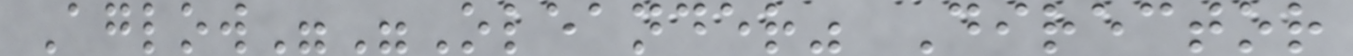Aglow""Oleander" Director
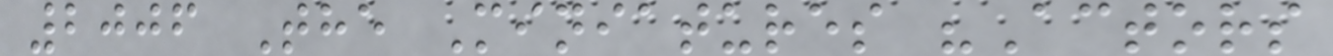2006 The Miniatures "Actors
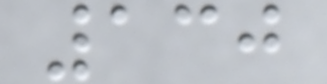130
